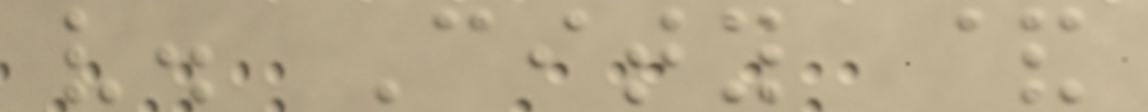v. City &
